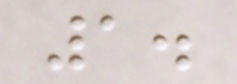1.
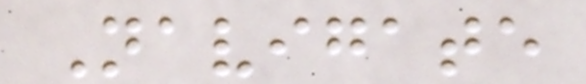Navigate
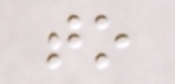to
